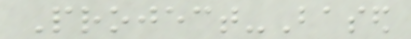Project-Based
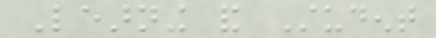Learning and Student
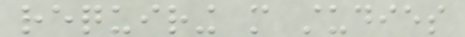requiring more studies
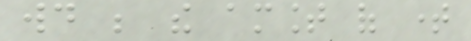would be the amount of time
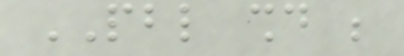PBL should be
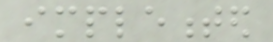implemented
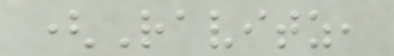(Ravitz,
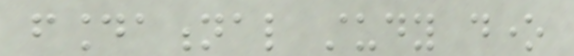foundational study done
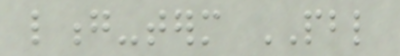long-term PBL
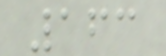163
